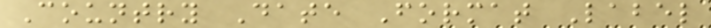Country Date Format Label
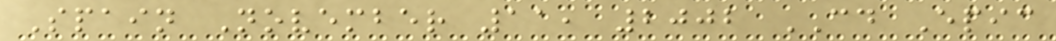Spain November 11, 2002 CD Epic
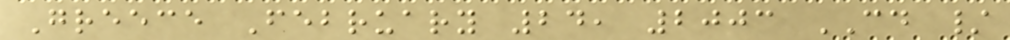Greece February 24, 2003 CD /
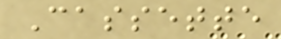Cassette
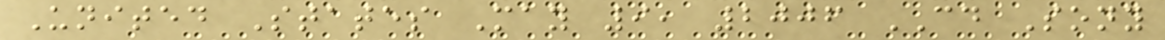United States May 9, 2006 CD Sony
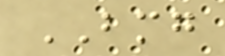BMG
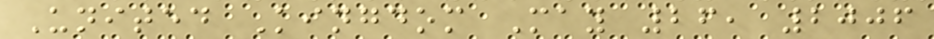United Kingdom May 26, 2006
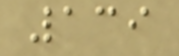139
